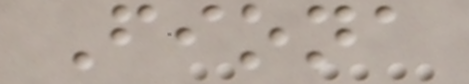Fiona
